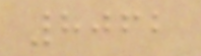8062
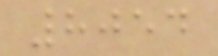8054
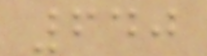640
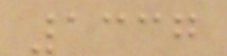1337
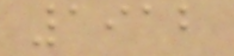1912
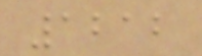1212
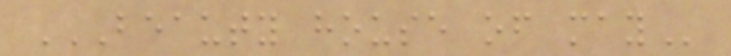BEAUTY HOUSE OF MAY
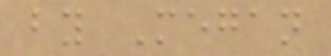by Megan
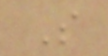S
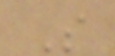S
